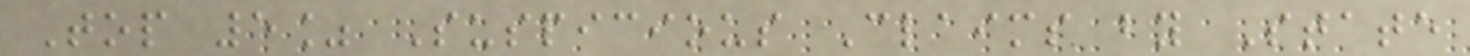Top 5% Suspicious Claims by State
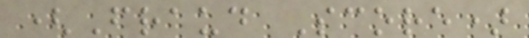(Fraud Score)
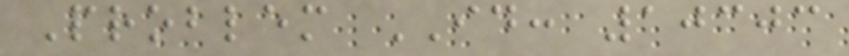Problem ID: 10303
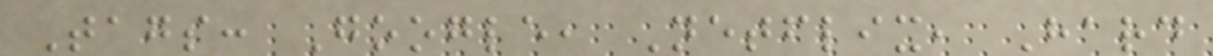Tags: Google, Netflix, Hard
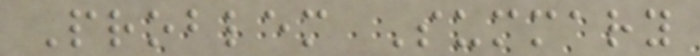Problem Summary
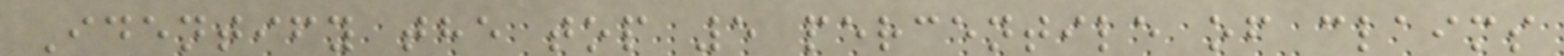Identify the top 5 percentile of claims
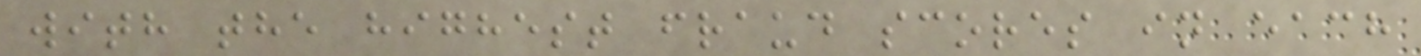with the highest fraud scores in each
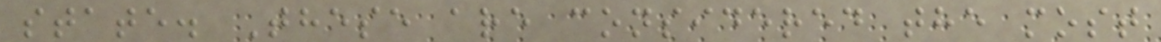state. These are considered the most
